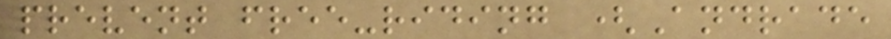prevent free-riding (Andrade
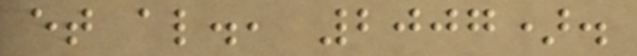et al., 2007).
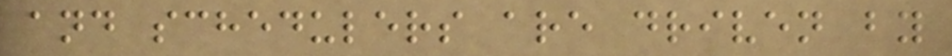and schedulers are driven by
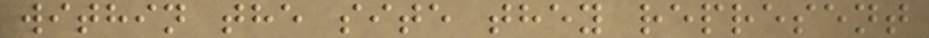within the site they represent
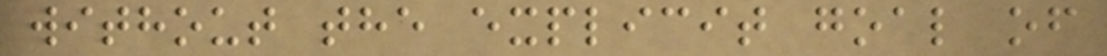without the explicit goal of
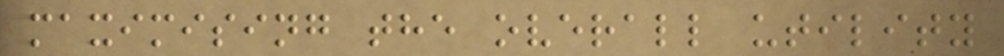maximising the overall utility
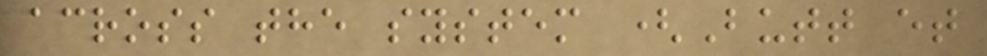across the system (Butt et
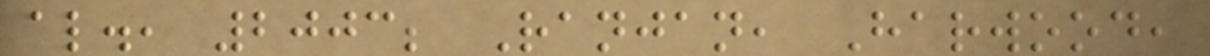al., 2003; Ranjan, Harwood,
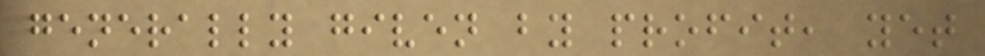generally given by profit, yet
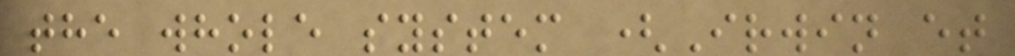the whole system (Irwin et
